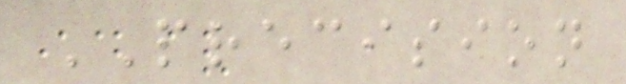PRECISION
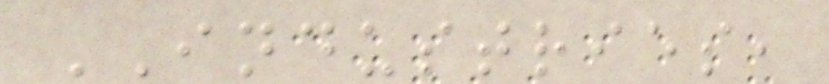INDUSTRIES,
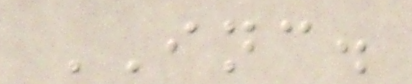INC.
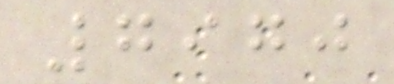7970
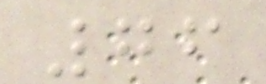76
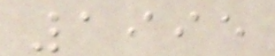1995
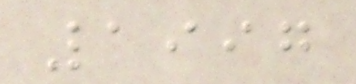1997
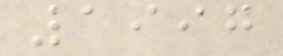1997
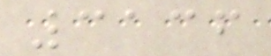3136
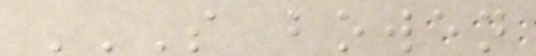S BOWEN
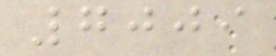7009
